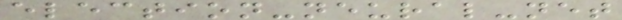election-neural-net
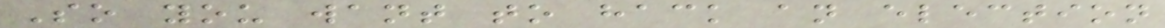So you want to hack an election
